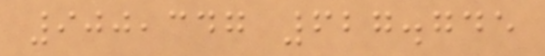900,347 627.745
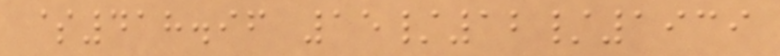$418.96 15/12/1939
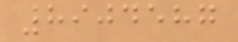8904587
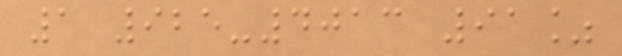1 925-4013 91%
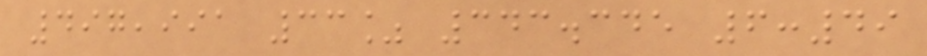497,991 33% 343.345 6:49
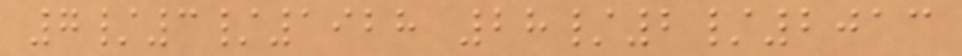7/3/1928 28/2/2013
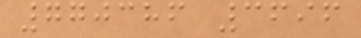770386 3696
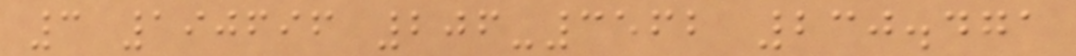3 190696 206-3562 230.471
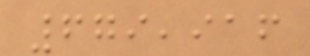679,916
